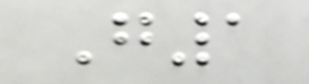G1
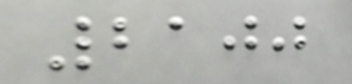2100
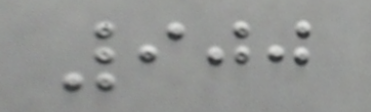900
